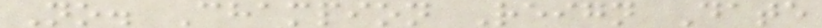No. Champion Reign Date
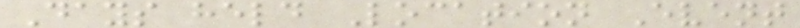Days held Location Event
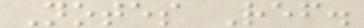Notes Ref.
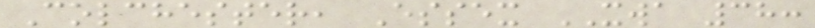Colchester, Essex XWA 38:
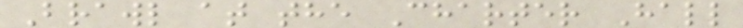Brawl at the Charter Hall
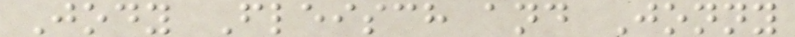Jody Fleisch and Jonny
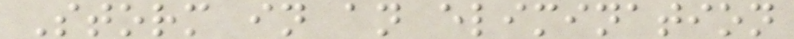Storm in an elimination
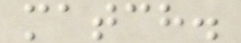match.
